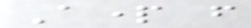Apart from
